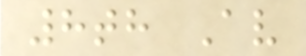8th Av
